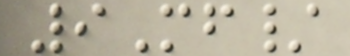9Mf/
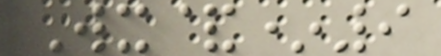Wx&*9
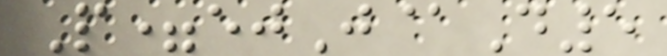P=ejJ@D5
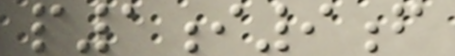p1i9f
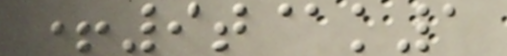+9t@k1
